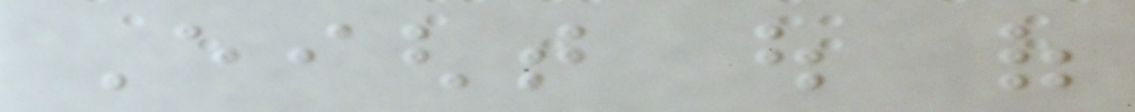Eight out of
